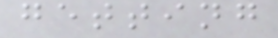getting
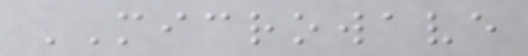MICROWAVE
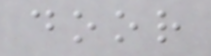door
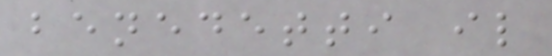benedetti il
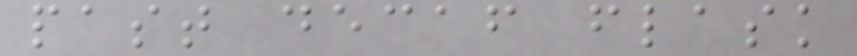past decaf flask
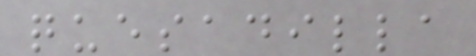quesadilla
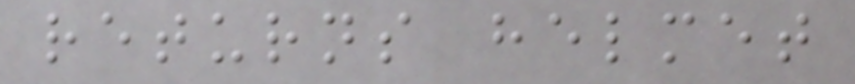returns helmet
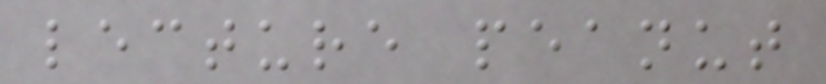lecture peanut
